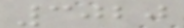3020
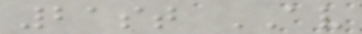21st AV
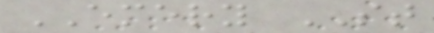EMERY ST
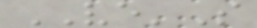VE'S
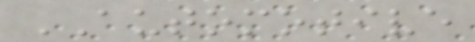AUTOMOTIVE
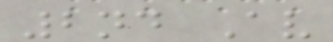2nd Av
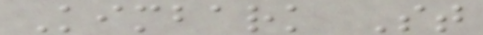Kimbark St
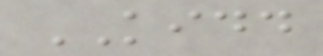KIDD
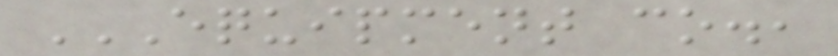EQUIPMENT CO.,
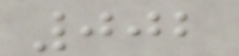002
